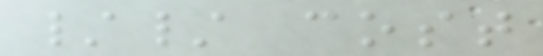// cost
